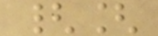{[
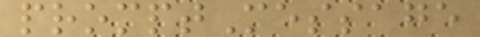promptMessage
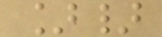]}
